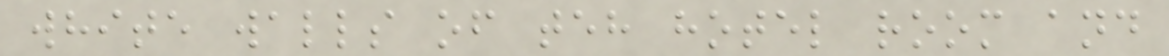white walls of teh hotel room and
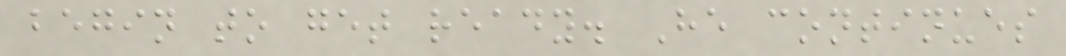begin to get ready. He continues
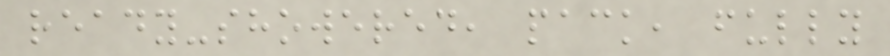ready-showered, pack, fully
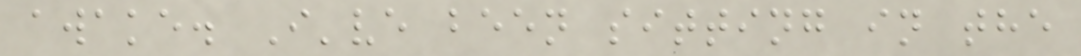awake. I've been sitting in the
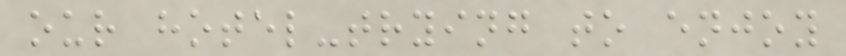our hotel-trying to enjoy
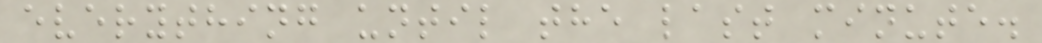everything until the last minute.
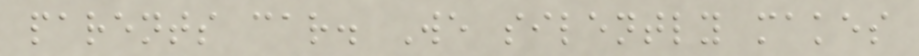parents car. We silently makes
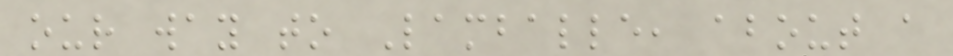our way to Lamballe, about a
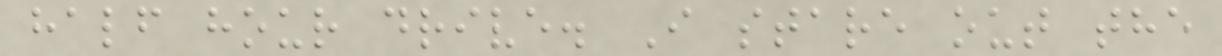half hour drive. I stare out the
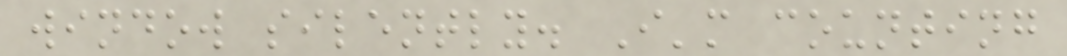window silently. I'm counting
